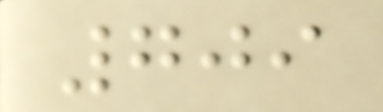709
